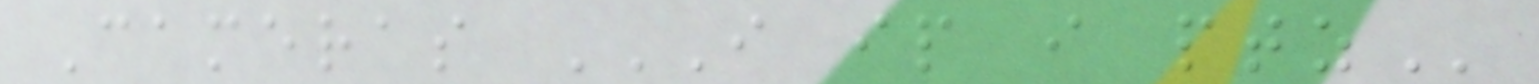Cameras I IP I PTZ
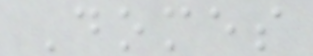Domes
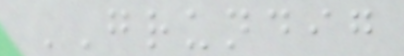GRUNDIG
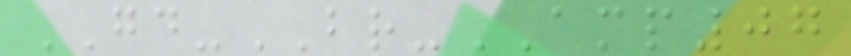GD-BR-AMP07
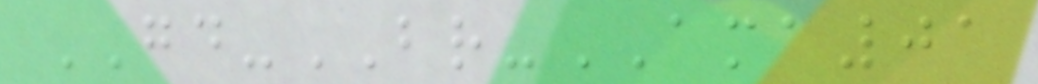GD-BR-AMA01
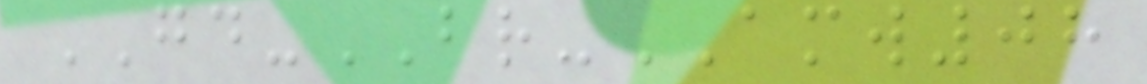GD-BR-AMW08
